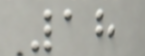18
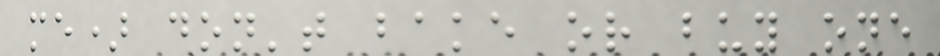me) don't bake or buy one
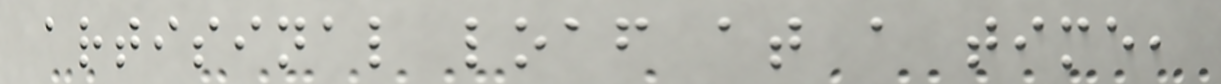artisinal loaf at a time,
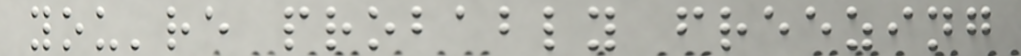you're probably freezing
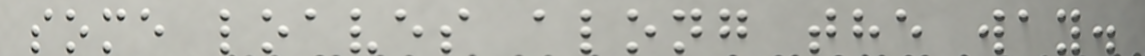some loaves along the way.
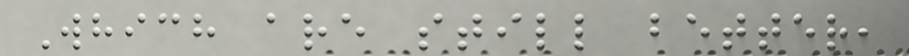Which are still better,
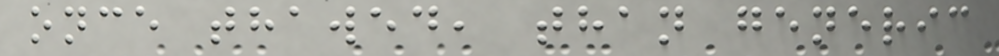once thawed, than generic
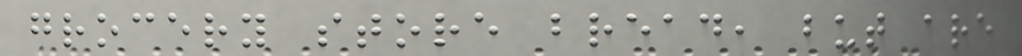grocery store bread, but are
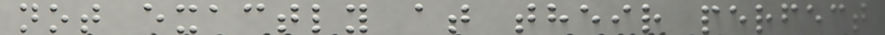not exactly at their perfect
